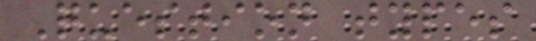Question types
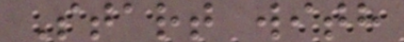Start with
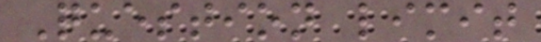Question limit
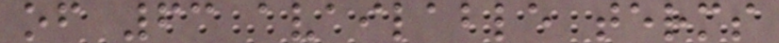of 63 available terms
